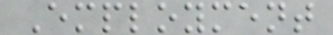Employment
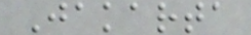Jakarta
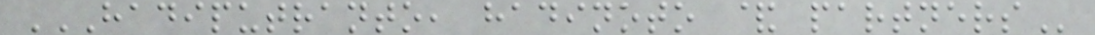HADIPUTRANTO, HADINOTO & PARTNERS
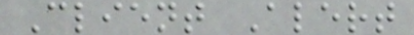Client Alert
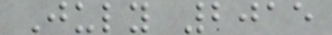July 2015
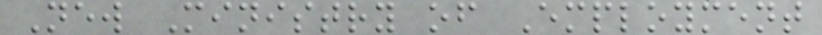New Ministry of Employment
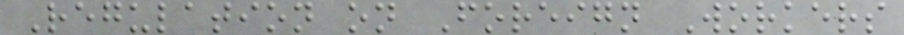Regulation on Foreign Workers
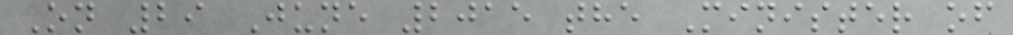On 29 June 2015 the Minister of
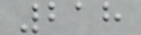218
